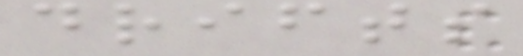drifts
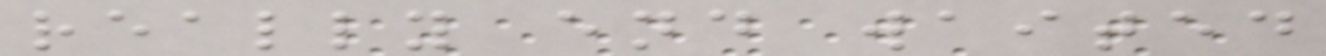really end waited
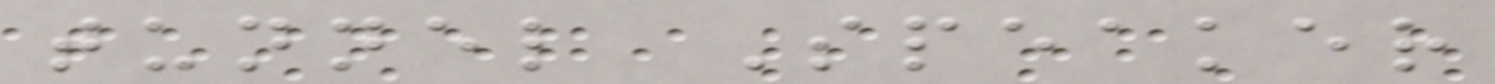tunnel Speaker
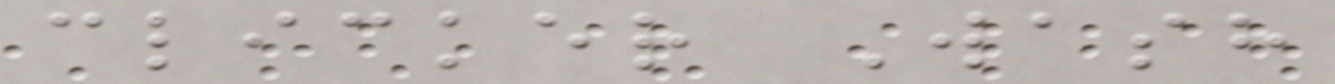clicker Wash
